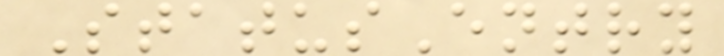StatusEntry
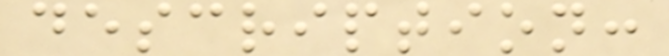description:
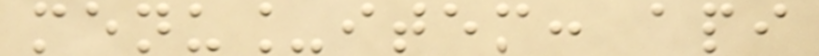menu_item: api
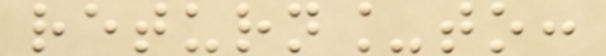return_to:
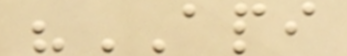"API
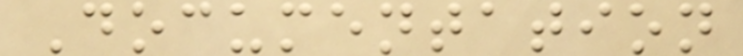Documentation
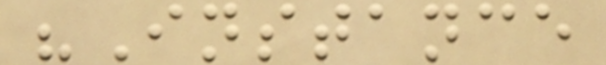"Instance
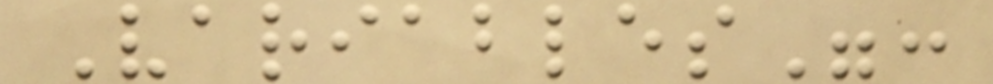Variables":
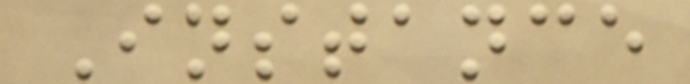Instance
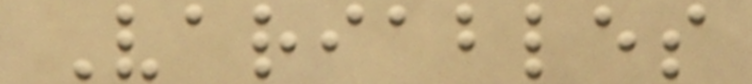Variables
